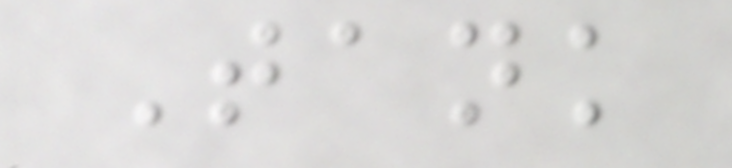Tank
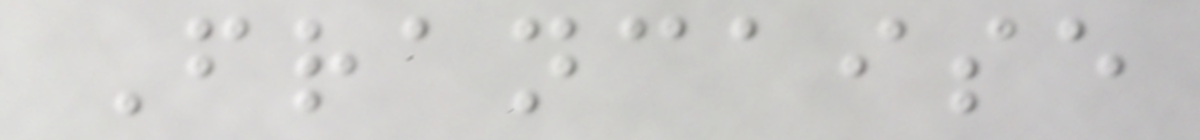Francaise
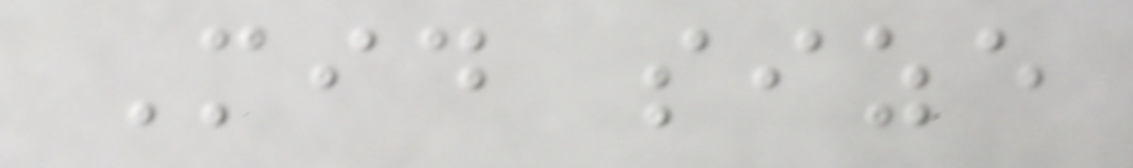Mid size
